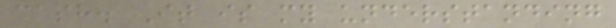cash. It is my understanding
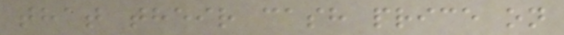that their cash price on
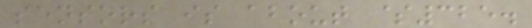sensors is about $325.
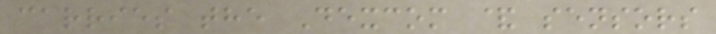carries the Dexcom & sensors
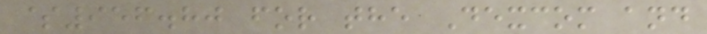$956.80 for the Dexcom and
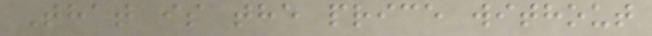That is the price without
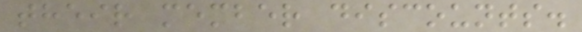their member discounts.
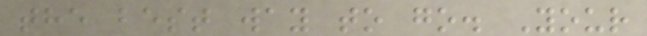the best way to go. Your
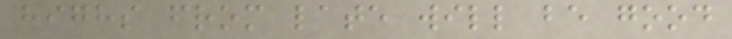highs from late will be good
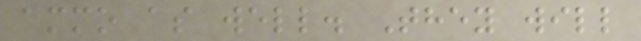ammo as well. They will
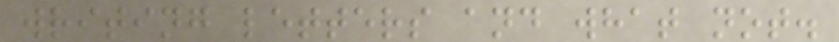writing letters and what not.
